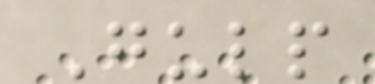Gulp
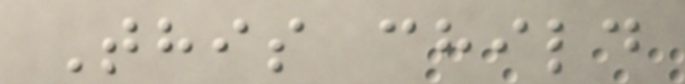This child
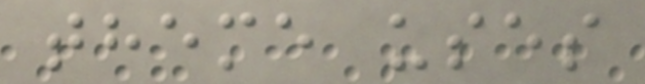theme uses
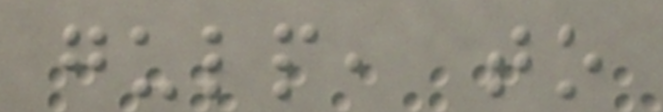gulp, to
